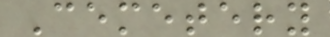Cemetery
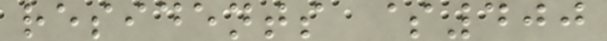residents $400
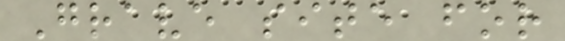Grave site for
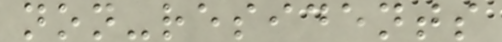non-residents
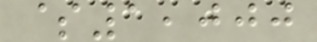$1,000
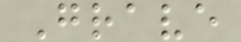Grave
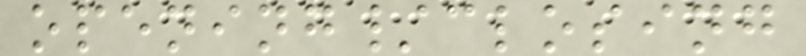opening/closing
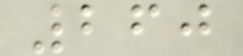260
